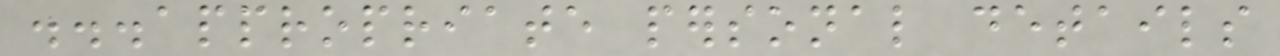...appropriate personal details
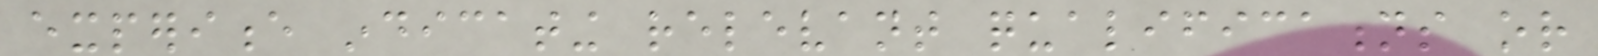experience indicating relevant qualifications or
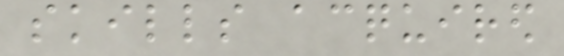skills acquired
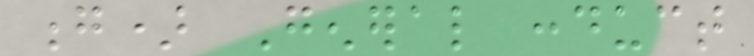g) General conduct
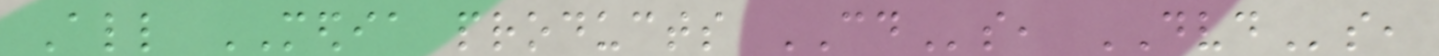All MEDIA products CDs, DVDs,
